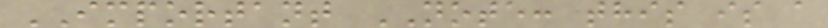IMPORTANT NOTE: this is a
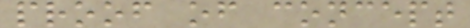proof of concept
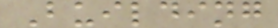Building
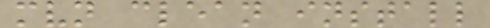mvn clean install
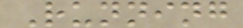Running
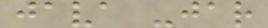java -jar
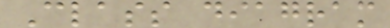Class diagram
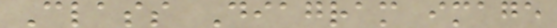Class Diagram image
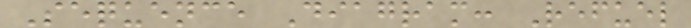Sequence Diagram: Refuel
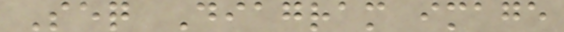Seq Diagram image
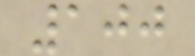100
